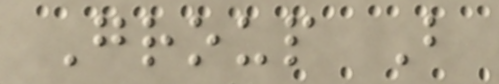Group B
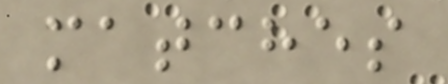matches
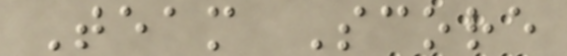Team Score
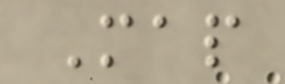Map
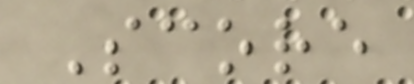Score
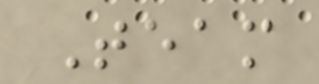Team
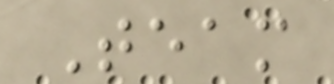Team
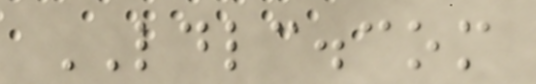LDLC.com
